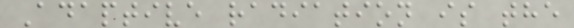Adaptive radiation is the
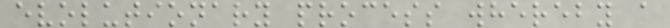evolutionary process whereby a
